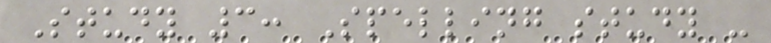Study 3: Spelling study -
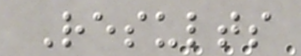Results
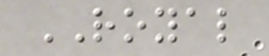ROYAL
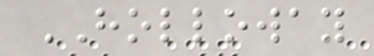HOLLOWAY
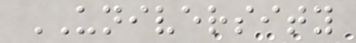UNIVERSITY
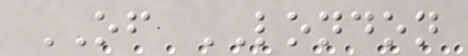OF LONDON
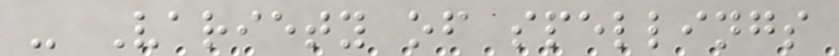- Variety of spellings
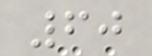60
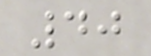40
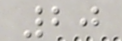20
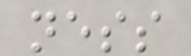ness
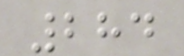284
